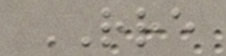RRE
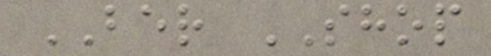BER SHOP
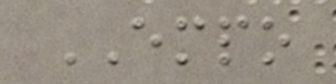EMPO
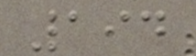194
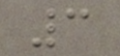3
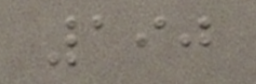190
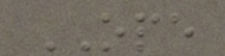OPE
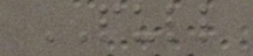PULL
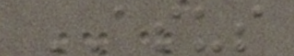ASUS
